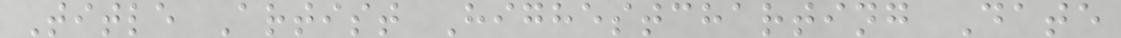Title Artist Highestcharting Date
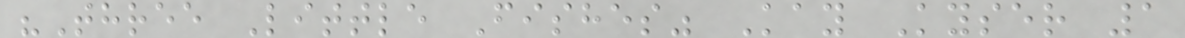"Three Little Fishes" Kay Kyser 1
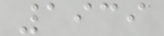1939
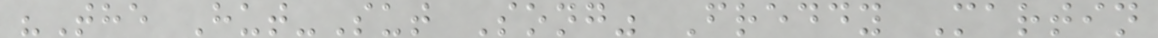"The Hut-Sut Song" Freddy Martin
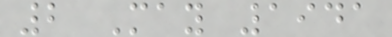2 May 1941
